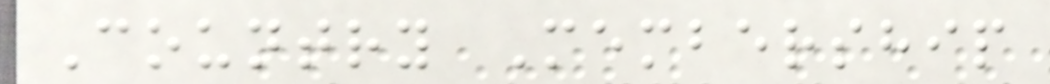Country Membership
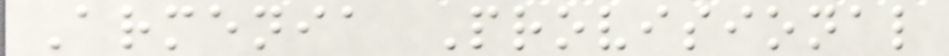Armenia Provisional
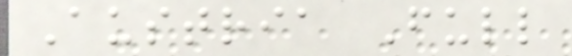Austria Full
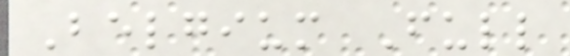Belgium Full
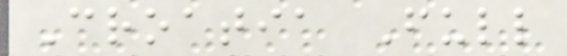Croatia Full
